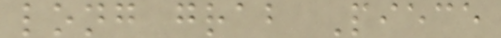long grab Piece
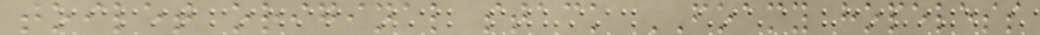toilet original stack FOAMY hopeless
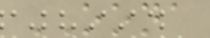OONA
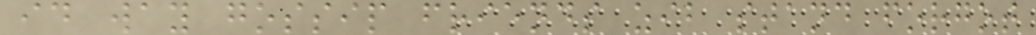id way gossip friends zib stand forgot
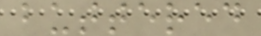buttered
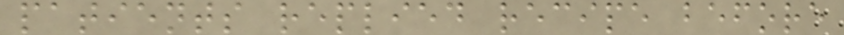patients replied recipe before
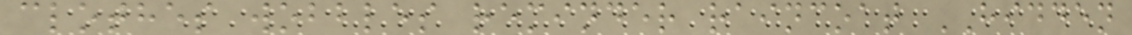clothes wobbles reminder raincoat HIDDEN
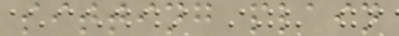sitting plain
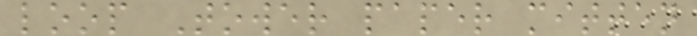loop Tower paper mitten
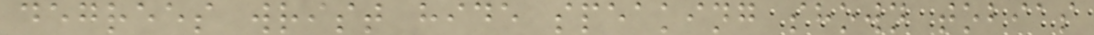degrees wrist hide speaking shown tobias
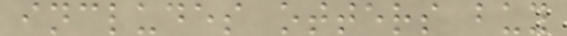includes otters buy
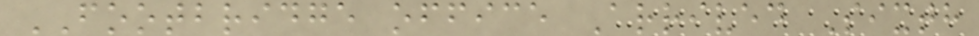FOOTBRIDGE office Arrived Sixth
